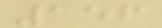156
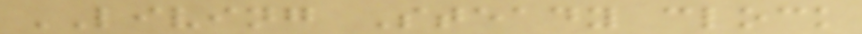LIVING Steady clock
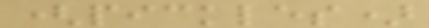(pickles)
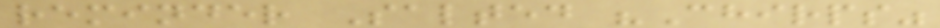reminder Salted "Chirps"
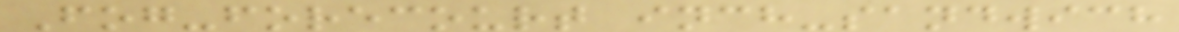Fog-forecourt inch-sandwich
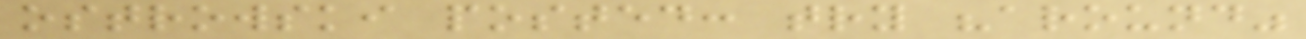ostrowski posted: try "around"
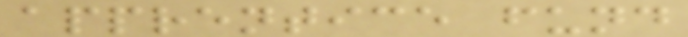apprentice fund
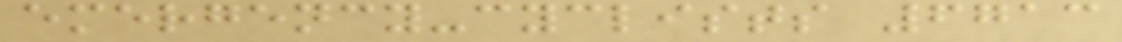emergency-cyclists 6713
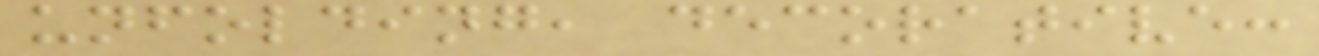unfolding, decorative:
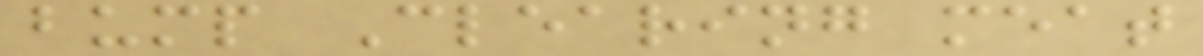bump Clearing meat
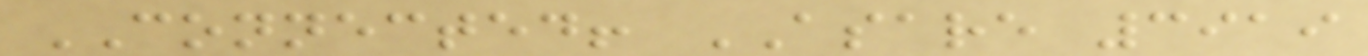CONNECTED! ASARE 3919
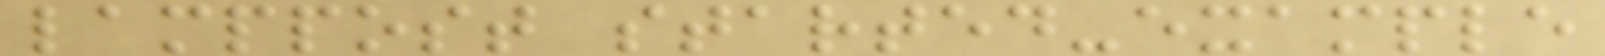lamppost started-example
